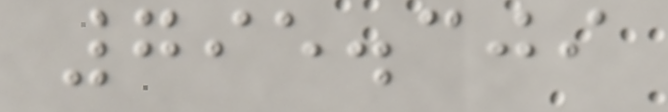795.309
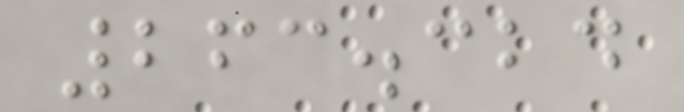263.324
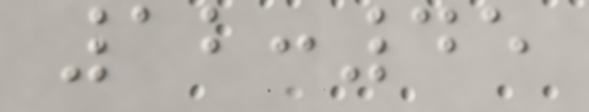12:45
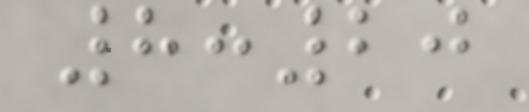8:20
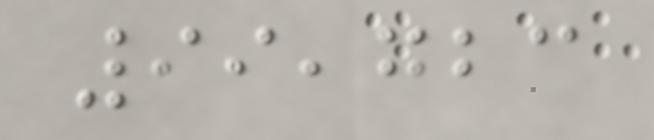99,723
